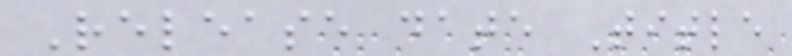Release date Title
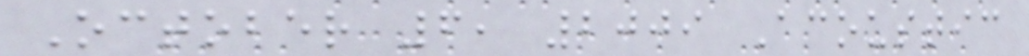October 6, 2009 Acoustic
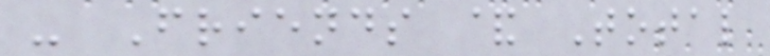- Friends & Total
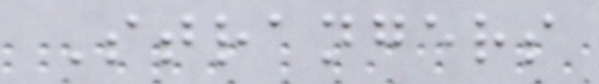Strangers
